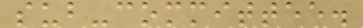sub-committee.
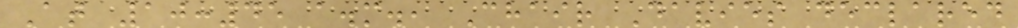At 10:45 a.m., Chair Davies declared
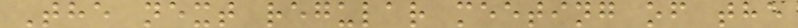The next regular meeting of the
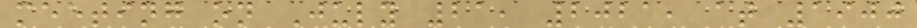meeting on July 21, 2021, at 1900
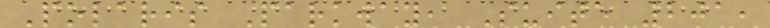Polaris Parkway, Suite 201,
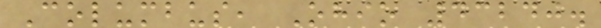Columbus, Ohio 43240.
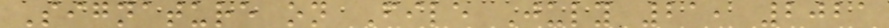Signature on File July 21, 2021
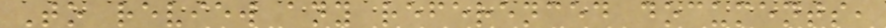To review any referenced documents,
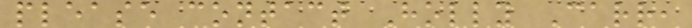please contact Holly Carr,
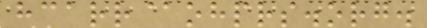hcarr@ohprs.org.
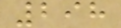298
